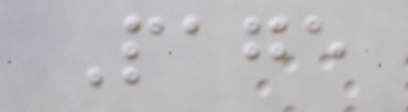Page
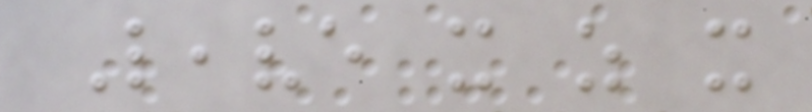Leave it as it
